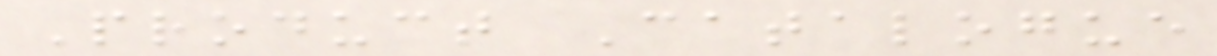Product Catalogue
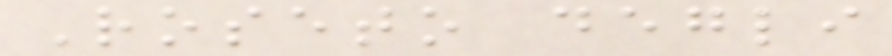Roseto degli
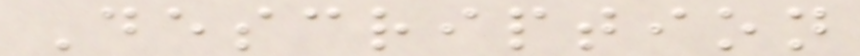Description
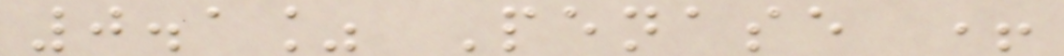0.1% Penase +
